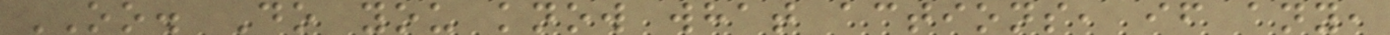OO. Do you know what actions, if any,
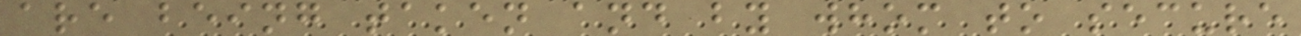are being taken and by whom to secure
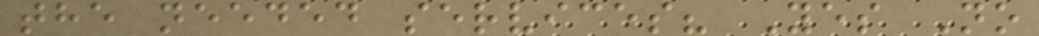the needed services? Yes No
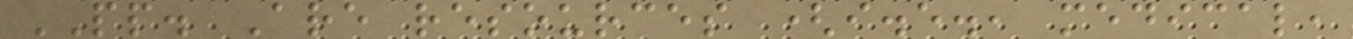PP. Are resources (i.e., medical,
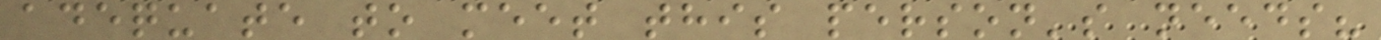adequate to meet this person's needs?
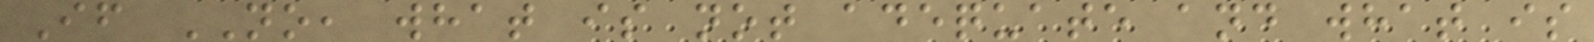If NO, what is not adequate and what is
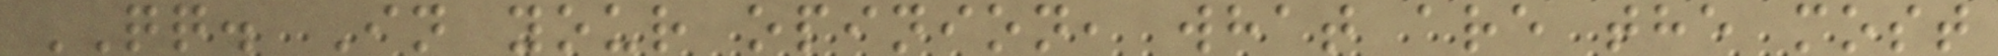QQ. In your opinion, what are the most
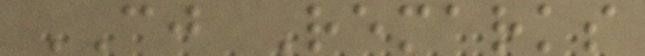CJ Remarks
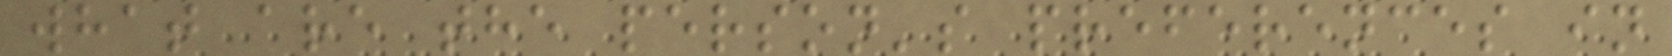what are the person's preferences in
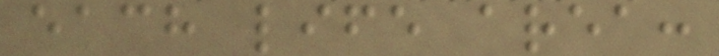each life area:
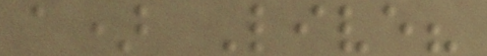a) Live?
